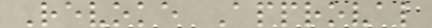Revoke Approval
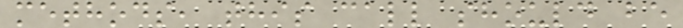methods, this call should be
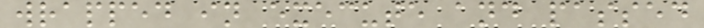wrapped in execute and passed
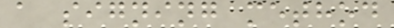a signing method
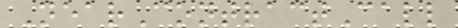NearContractCall
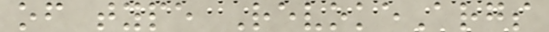of type RevokeArgs
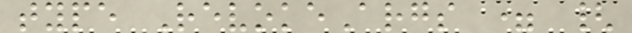type RevokeArgs = {
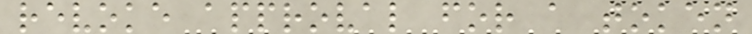revoke approval for a token
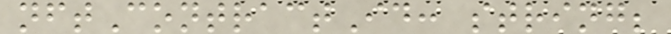nftContractId: string;
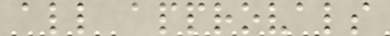all approvals
